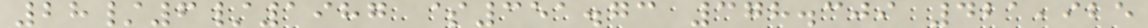28/6/1987 $351.73 378.309 421,925
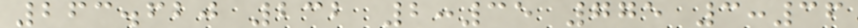263.620 232 2:35 775 3:36
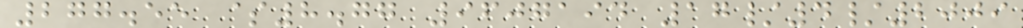277.55 $8.77 9607194 17/4/2009
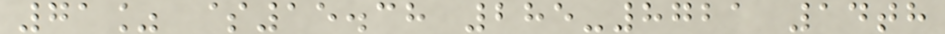71% $15.38 285-8721 14th
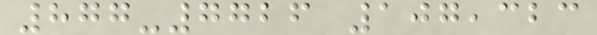877-7726 107,323
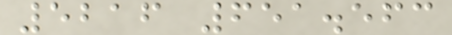5216 651.563
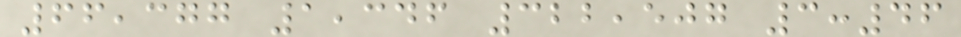66,377 1,346 322,507 3:46
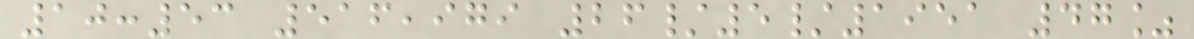10:53 516,979 26/5/1951 47%
